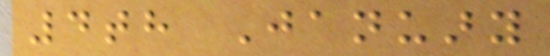4th January
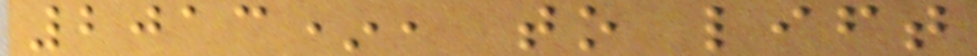2013*, to lift
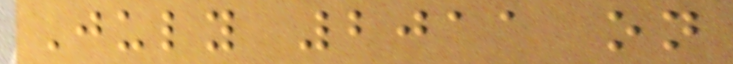July 2011 on
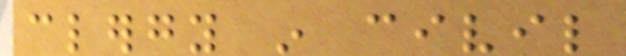clergy in civil
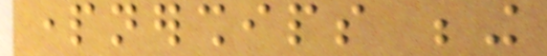partnerships being
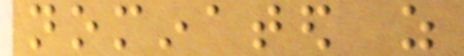nominated as
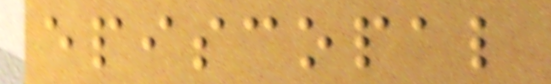episcopal
